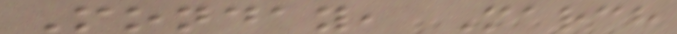Monday, March
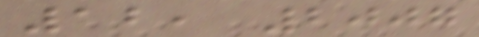12, 2007
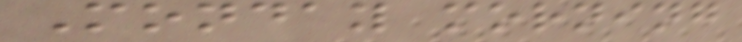Monday morning
